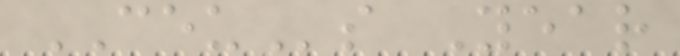CEUs Year
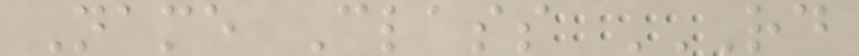Name Class RD
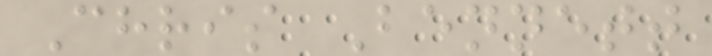Chris Bennett
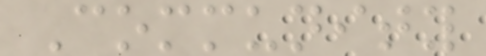Community
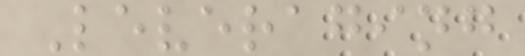Leveraging
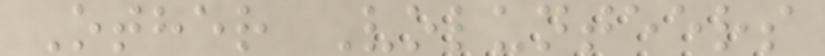Other Volunteers
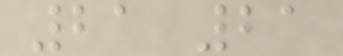21 21
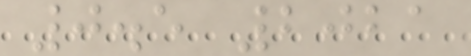0.5 2021
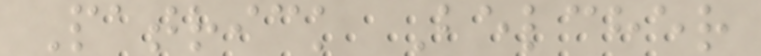Patrick Belcher
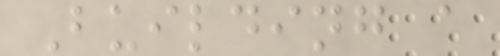Building a
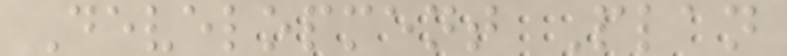Development Plan
